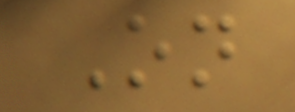On
